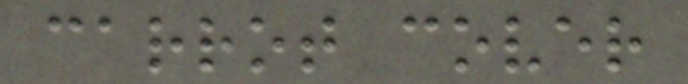carrot cover
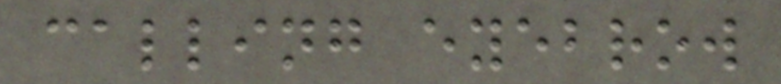calling eyebrow
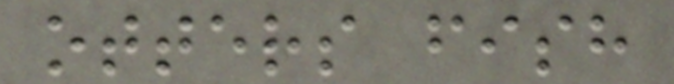otters fish
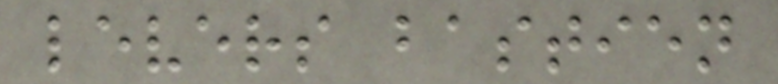levers bastien
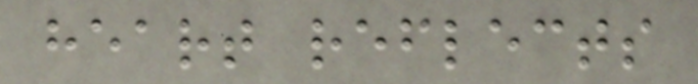heart reflects
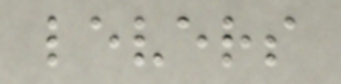levers
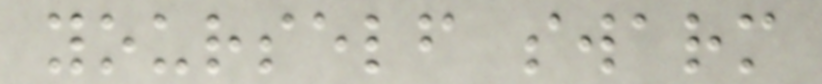yourself swarm
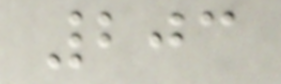203
